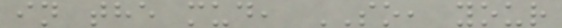in the mud, SO, your
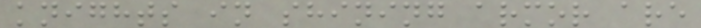knights in shining armor are
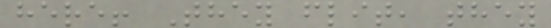here! They flit, they
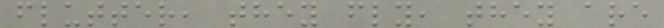flutter, they fly, they are
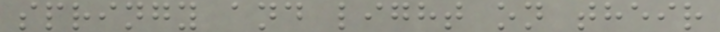springy and light on their
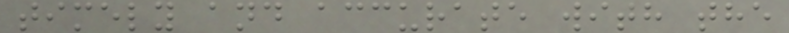timely and accurate with the
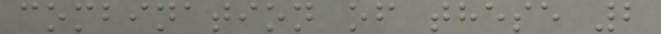combination of these 2
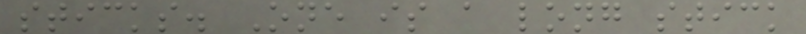sticks. One is a long stick
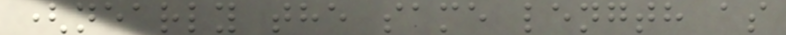(nearly the same length as
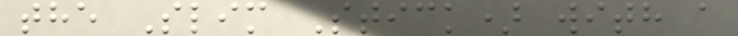the Slim Stick) with a
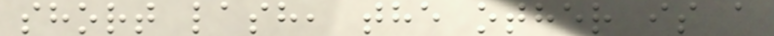short lash, the other is a
